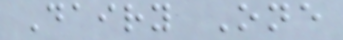Dairy One
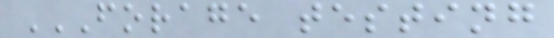FORAGE TESTING
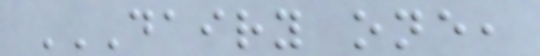DAIRY ONE,
